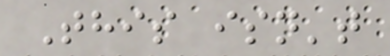This isn't
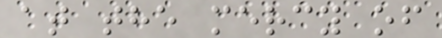at the mercy of
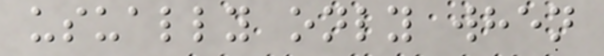usually only when
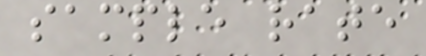sample rate
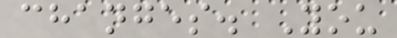changes. You
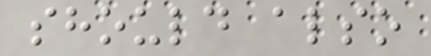should also
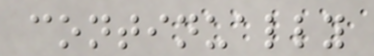continually
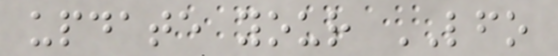update your LFO
